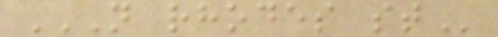N RHODES ST
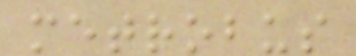metrobus
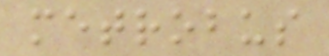metrobus
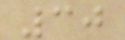30
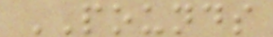POUNDS
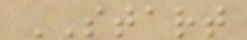START
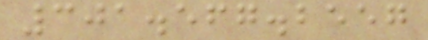301.567.2557
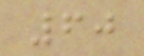60
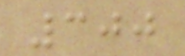300
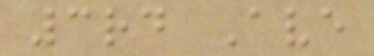3rd Ave
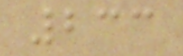233
